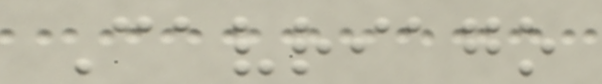Cavriago
